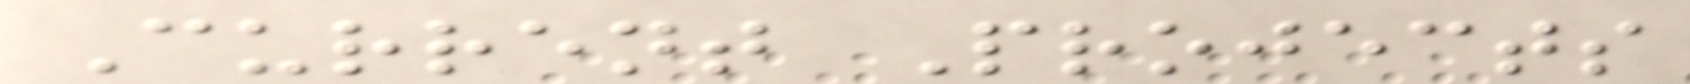Current Projects
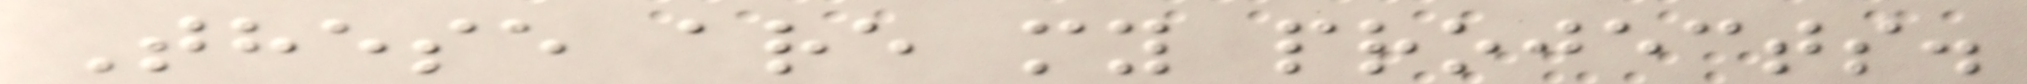These are my projects.
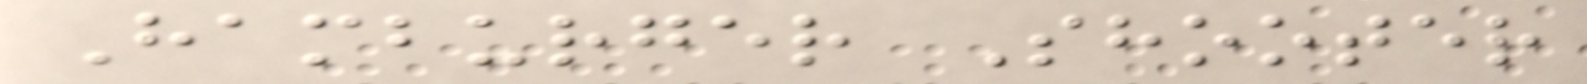Hamburger Shooter
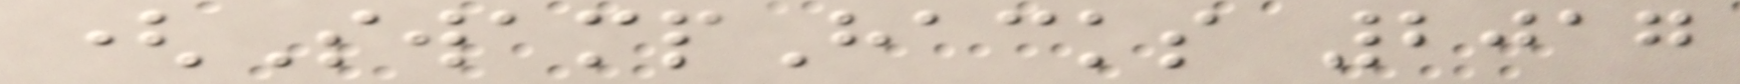(SwampHacks 2017
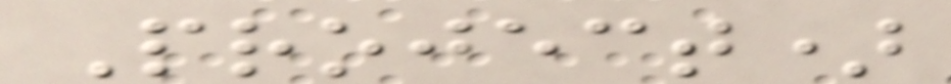Project)
